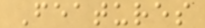Features
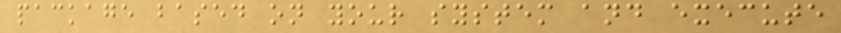package based on your system and execute
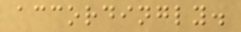accordingly.
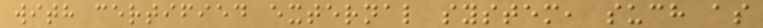with certified external system, such as
